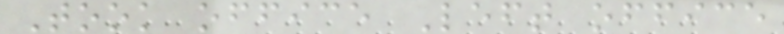Took office Left office
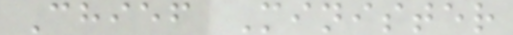Chief Minister
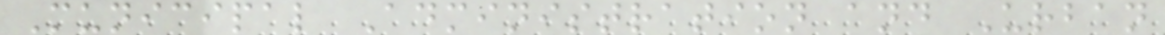Municipal Administration and Urban
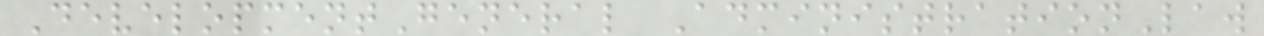DevelopmentGeneral AdministrationLaw
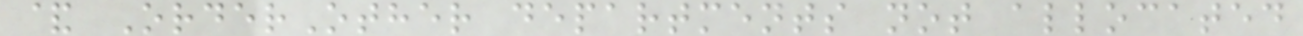& OrderOther departments not allocated
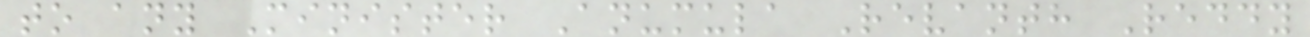to any Minister Anumula Revanth Reddy
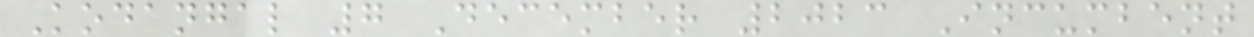Kodangal 7 December 2023 Incumbent
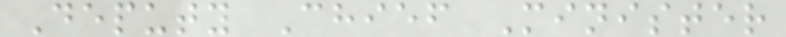Deputy Chief Minister
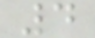4
